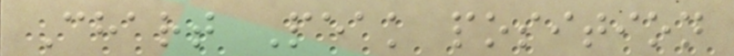Chart Peak position
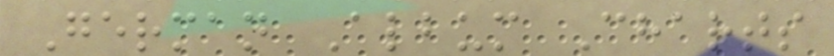German Album Charts
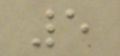5
